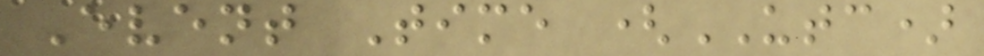Event Time (UTC)
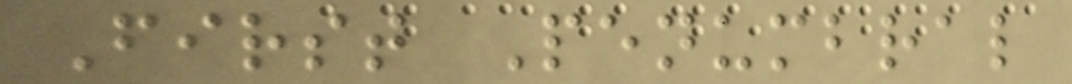First Penumbral
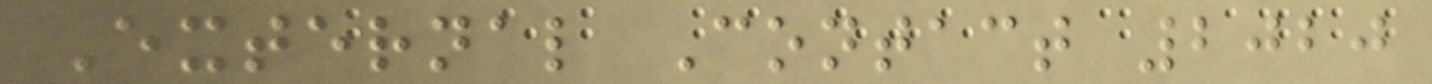External Contact 2020
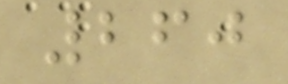260
